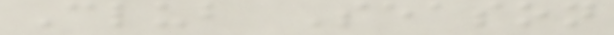Club Season
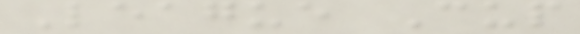League Cup
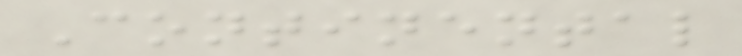Continental
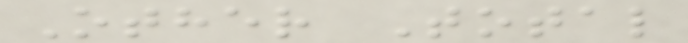Other Total
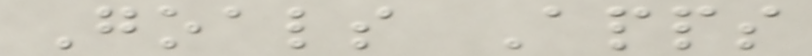Goals Apps
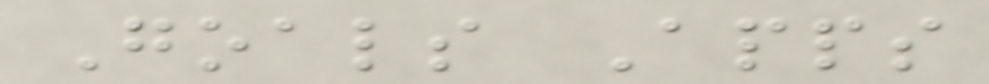Goals Apps
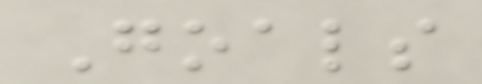Goals
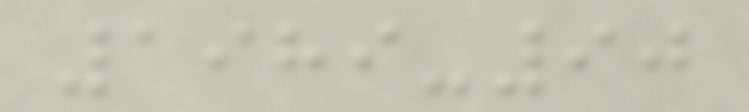1989-90
